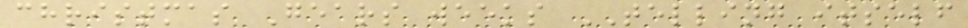christmas Gears weeks TELLING itself
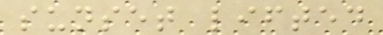sunset lifted
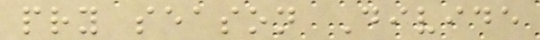pry season Divide
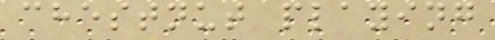chestnut playing
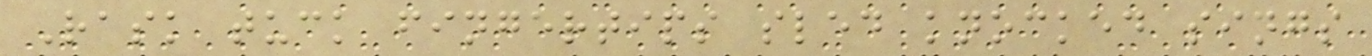Rask tuck fingertips sled knocked sings
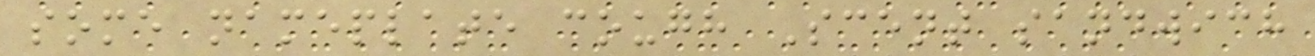some nameplate cough Scent sandwich
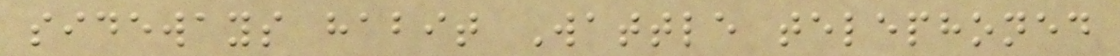sideways habit Wattle telephoned
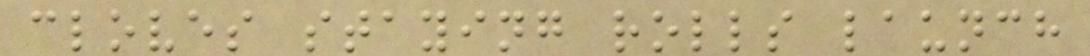cloves staying rolls launch
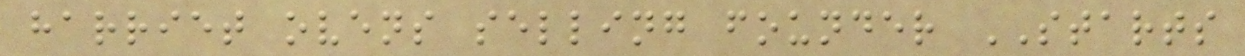harriet ovens selling founder STARTS
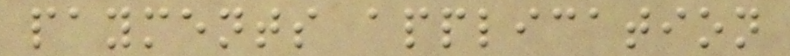payments application
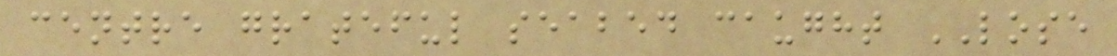centre grateful seabed caught LOSE
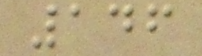146
